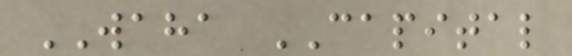WAHA CAPITAL
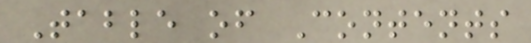Table of Contents
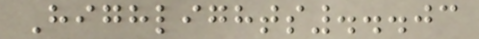Highlights...03
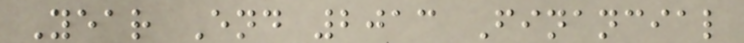Year End 2013 Financial
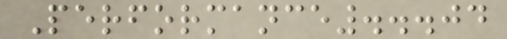Performance...04
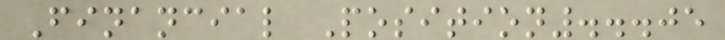Financial Position...05
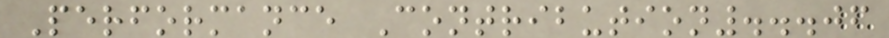Performance Contribution...06
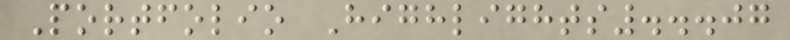Portfolio Highlights...07
